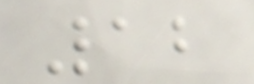12
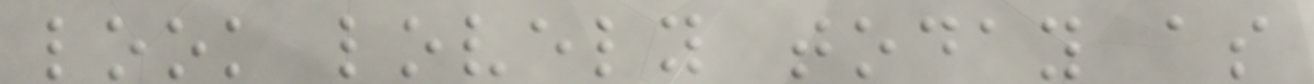look lovely today as
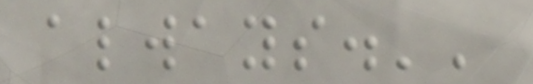always.''
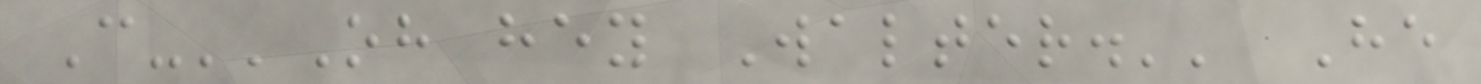C-''Oh hey Walter.'' He
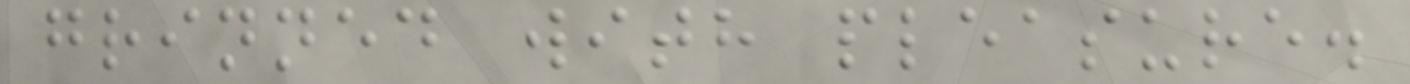grinned with pleasure.
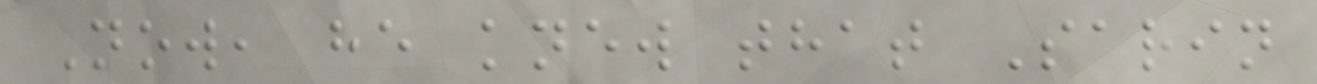Now, he knew that Sarin
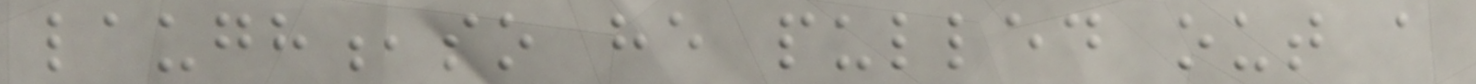laugh,so he pulled out a
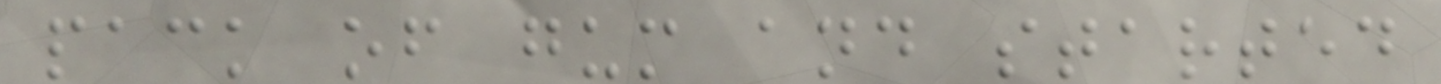pack of gum and started
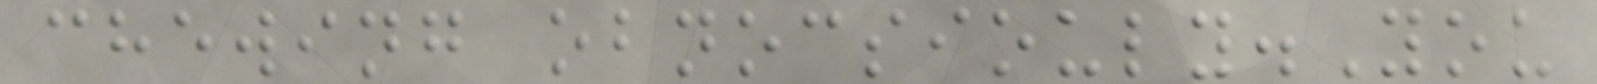chewing obnocsiouly.You
